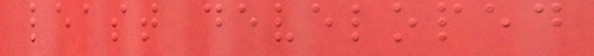least developed
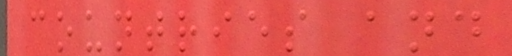countries and
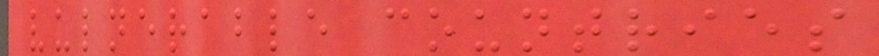vulnerable countries
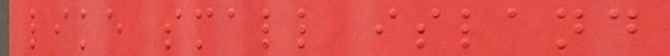like small island
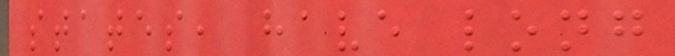states, have long
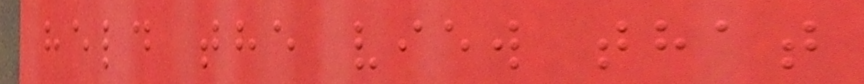held the view that
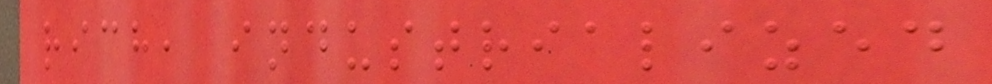rich, industrialized
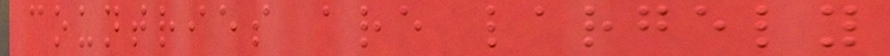countries are largely
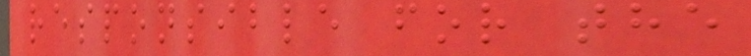responsible for the
